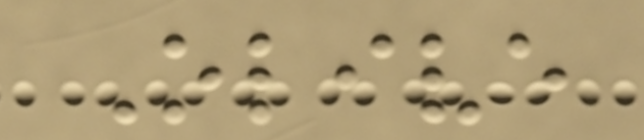Olive
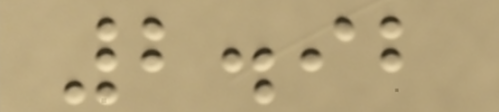2.92
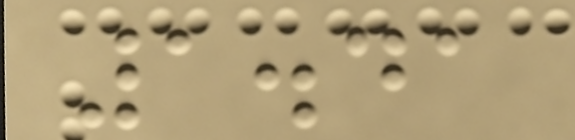1.41
